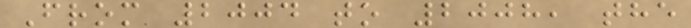From 2004 to 2008, the
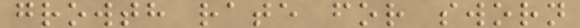growth rate for sworn
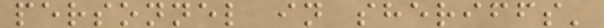personnel in sheriffs'
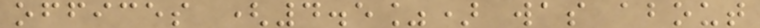offices (4.5%) was about
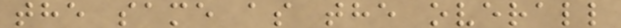the same as the overall
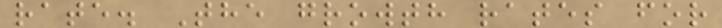rate. The growth rates for
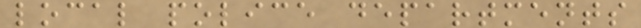local police departments
